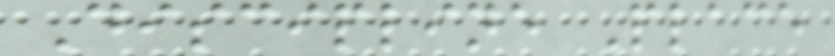Discipline Place
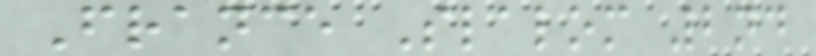France Slalom 2nd
